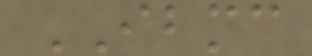IBMC
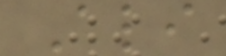Ali
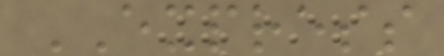EXPRESS
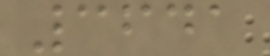3641
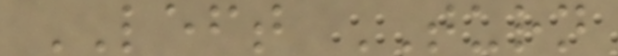LEFT TURN
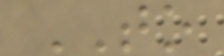TO
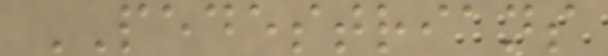PEDESTRIANS
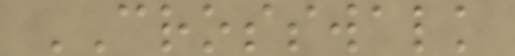CROSSWALK
